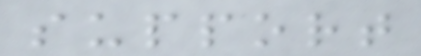support
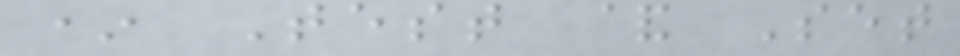* Test & Set
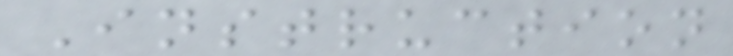Instruction
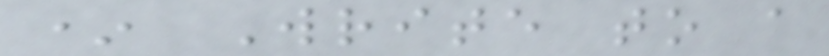* Write to a
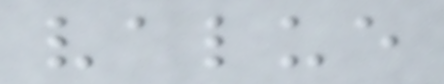value
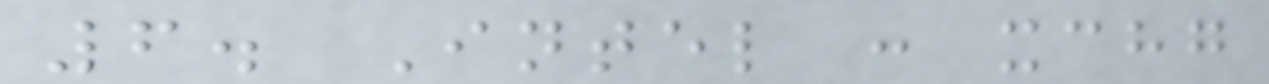6. Intel : xchg
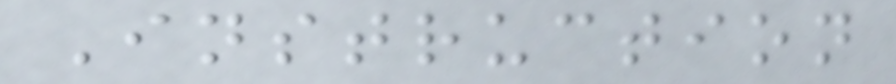Instruction
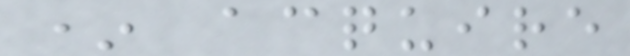* acquire
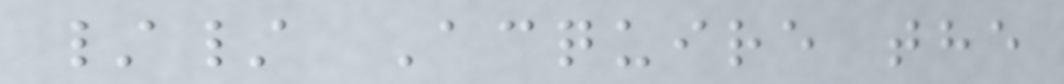// Acquire the
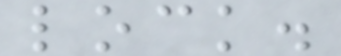lock.
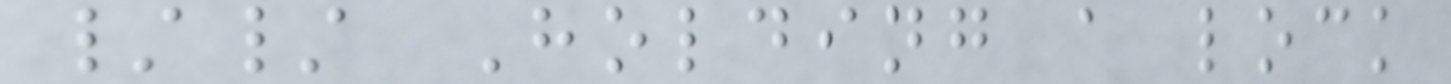// Holding a lock
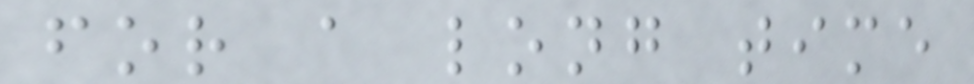for a long time
